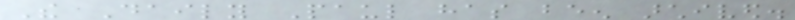The Daily Paul has been archived.
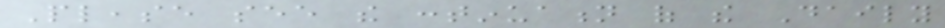Please see the continuation of the Daily
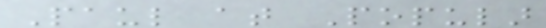Paul at Popular
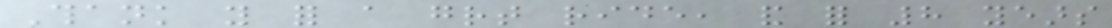Thank you for a great ride, and for 8 years
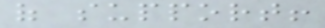of support!
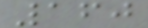160
